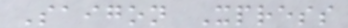Saigon Xpress
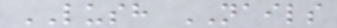LUSH NAILS
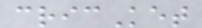cricKet
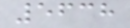5638
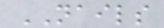NAILS
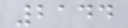2144
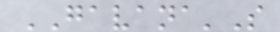GAVANA'S
